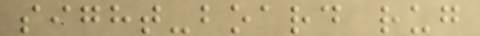sight-board rug
